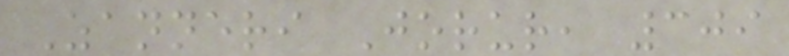Zanneri Jorur, 309
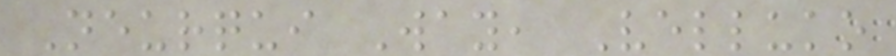Neurqui Way, Velluko
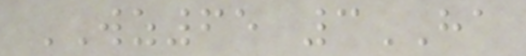WZ65 3HA
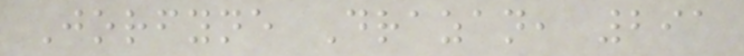Jorfyne Drazan, 291
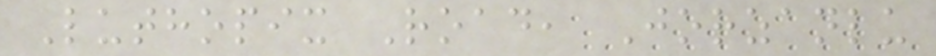Luthopix Road, Jorzanlu
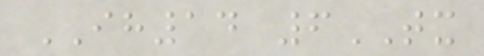IH14 6TX
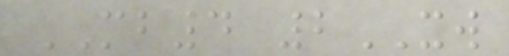MB4 2XW
